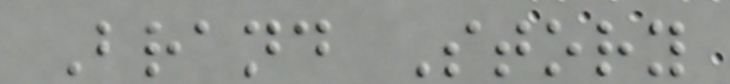Brand Story
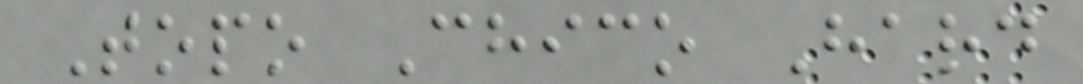Topo Chico Hard
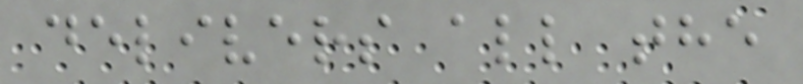delivers all the
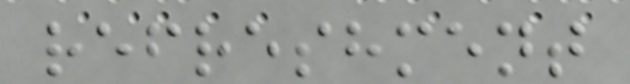refreshment
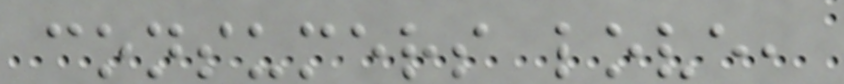consumers love,
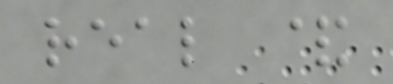real &
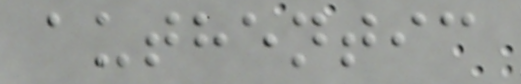authentic
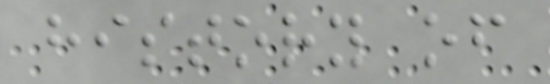history of
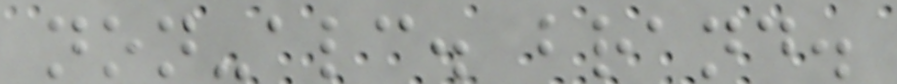non-alc. brand.
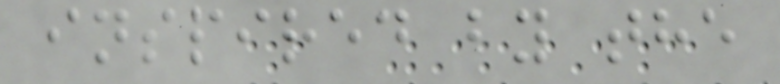inspired by the
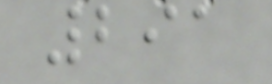291
